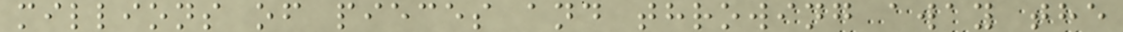millions of pieces and throwing away the
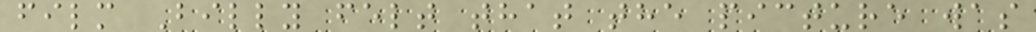film Billy felt that the picture was
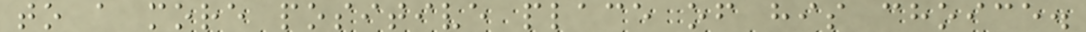to a more positive place of his choice.
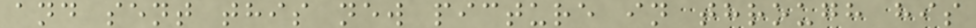and sent this new picture in through his
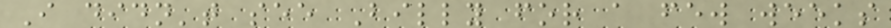I didn't see Billy for a few weeks
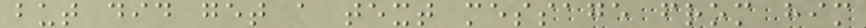but did get a text message from him
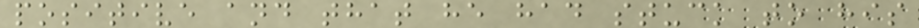positive and that he had stuck to his
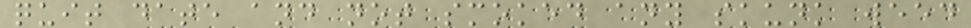quit date and not smoked any skunk weed
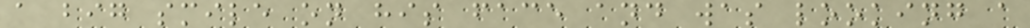a big smile on his face and was looking a
